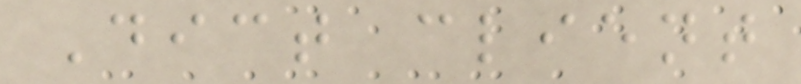Dict client
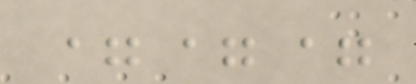===
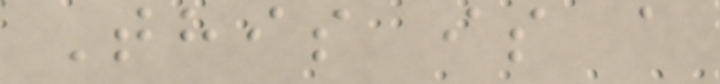This is a
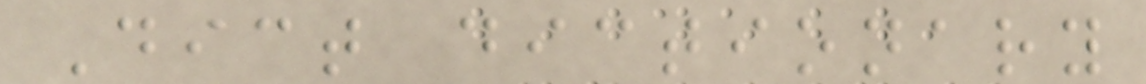Dict dictionary
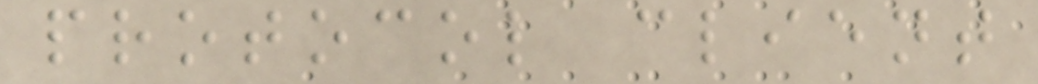protocol client
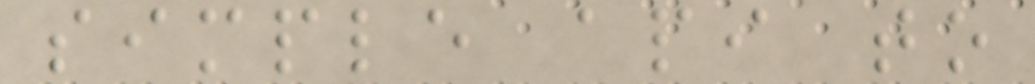simple api to
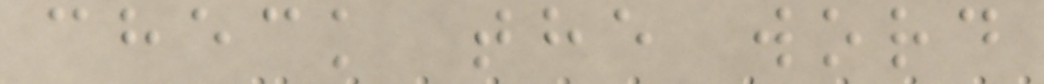check the word
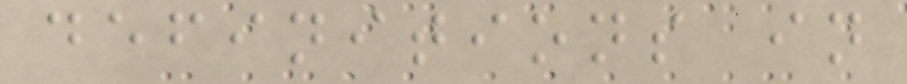definitions in
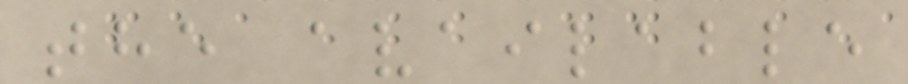the available
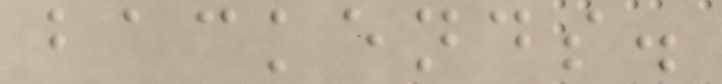backends.
